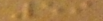59
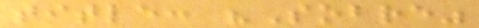title: "Sobre"
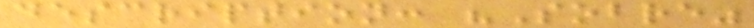description: "Sobre"
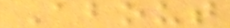About
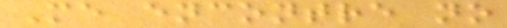Me encontre no
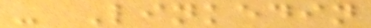- Linkedin
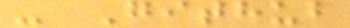- Github
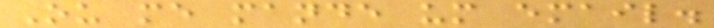Ou me mande um email.
